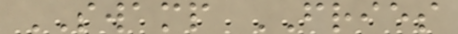SWAMP FRIES
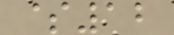$12
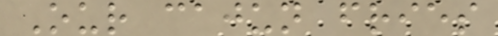Our cajun fries
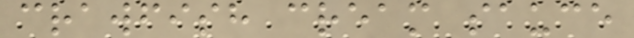crawfish cream sauce
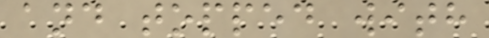and topped with
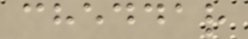cheddar
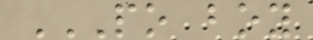PO BOY
